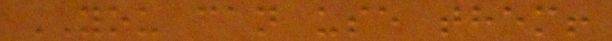YOU can use them!
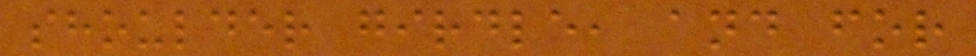shoulder girdle, and for
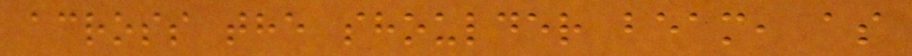across the shoulder beam, as
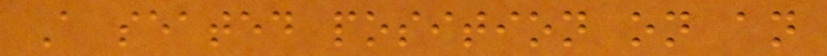A seated position on an
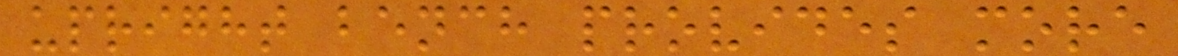upright bench provides more
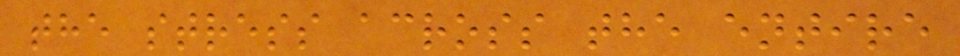the stress across the entire
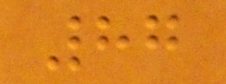87
